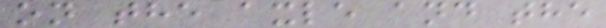on the axle and the
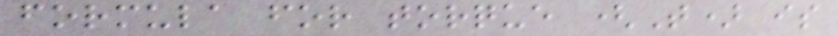formula for torque (T) is
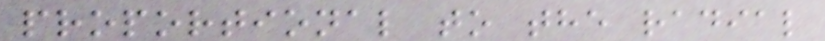proportional to the radial
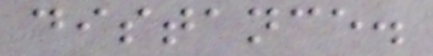distance.
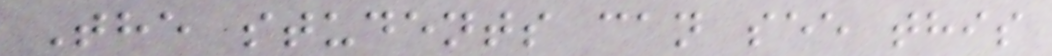The students can see this
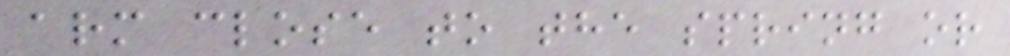arm close to the spring or
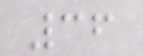36
